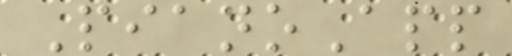PianoApp
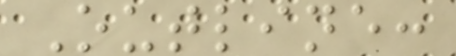Outline:
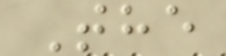The
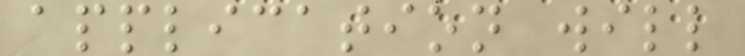application will
